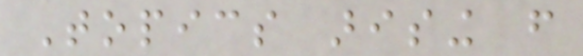Topics arising from
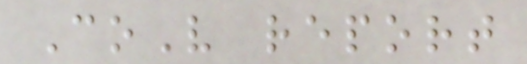CoV report
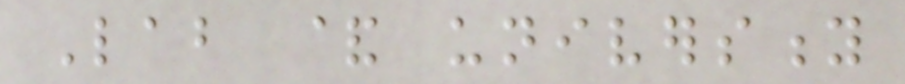Lab & university
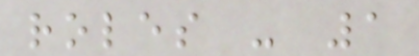roles - 1
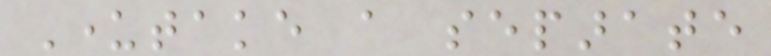Undertake a separate
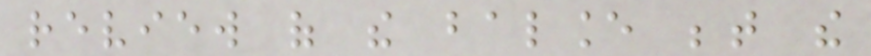review of the balance between the
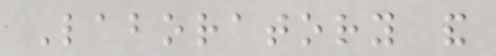Laboratory and
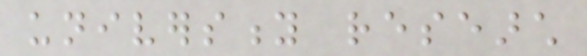university research
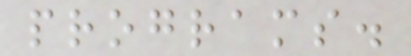programs.
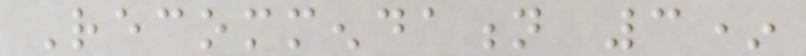Recommendation 3*
